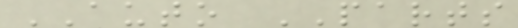AUTO PARTS
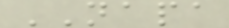NAPA
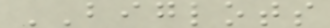BIGLOTS
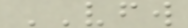VFW
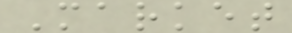Market
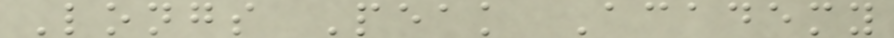Longs Peak Academy
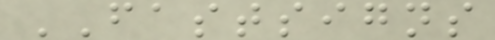FASTSIGNS
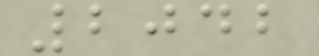2042
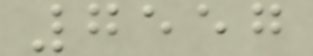7557
